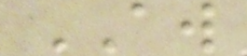AW
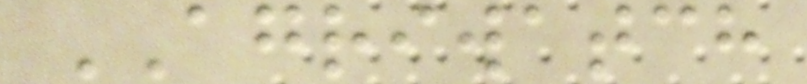AGRIWATCH
